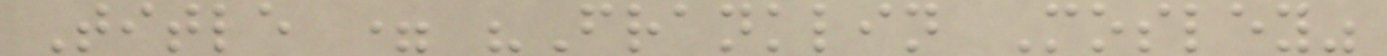Title = "Franklin Mosley"
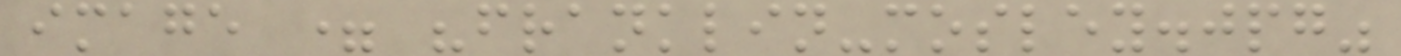image = "franklin-mosley.jpg"
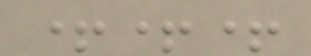+++
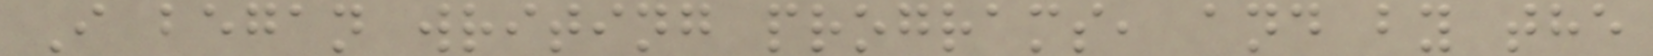I began writing programs, and by the
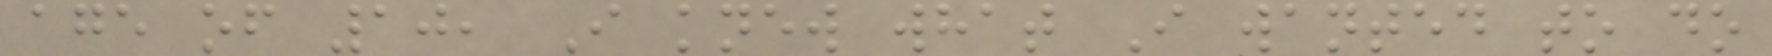age of 10, I knew what I wanted to do
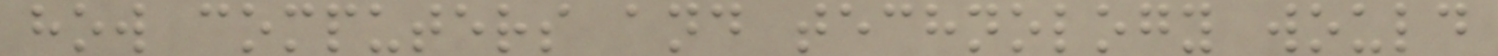how computers and technology would
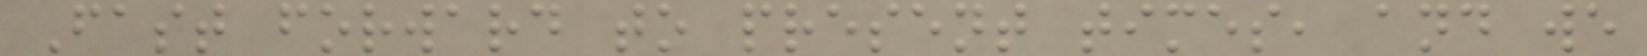Fast forward to present times, and we
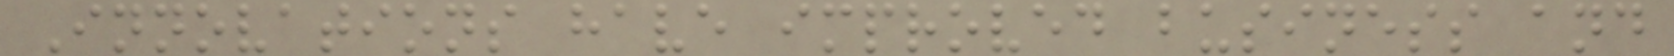Innovations have improved business and
